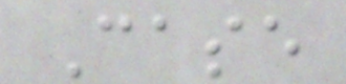Case
